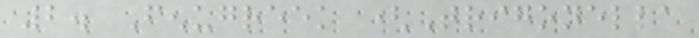2. Fenugreek (Trigonella
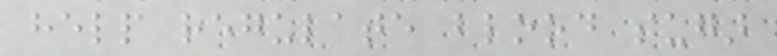help regulate blood sugar
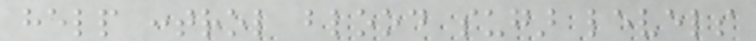help control blood sugar levels
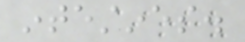intestines.
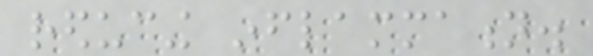reducing inflammation.
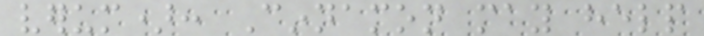verum): Cinnamon may help
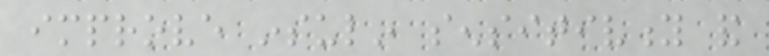improve insulin sensitivity and
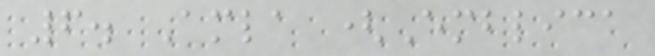6. Amla (Emblica
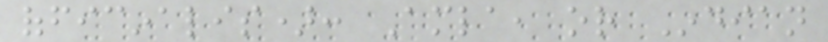officinalis): Amla, or Indian
